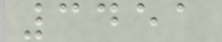3451
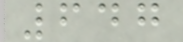647
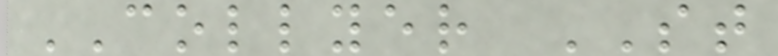COLLYER ST
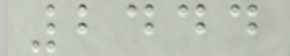2444
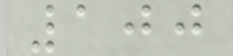100
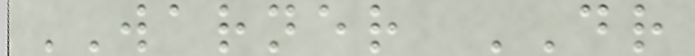WARNER DR
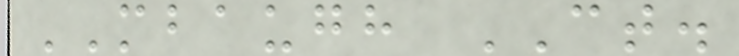MBAUGH CT.
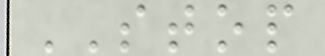STOP
